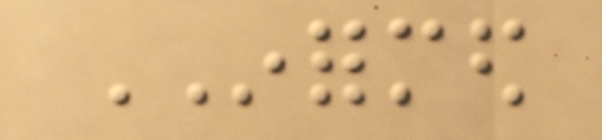INFORMED
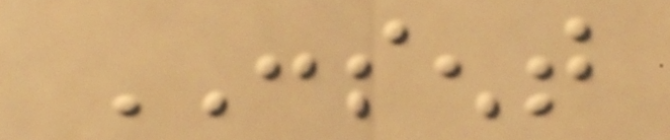CONSENT
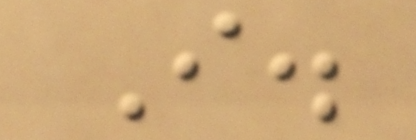I.
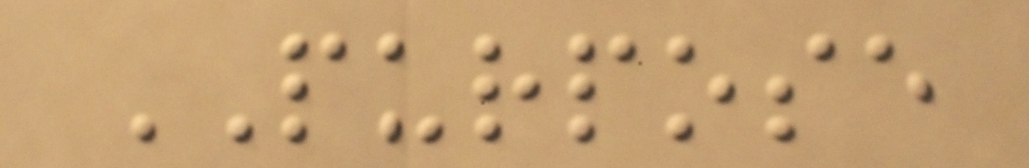PURPOSE
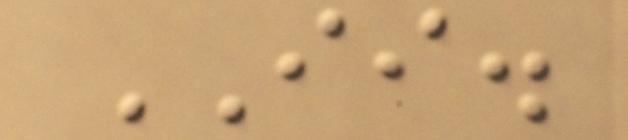II.
